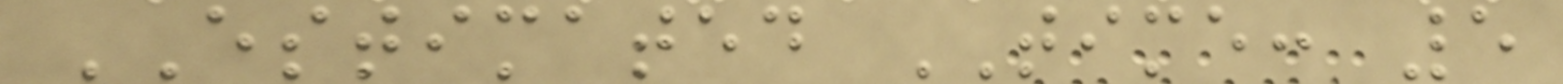ESTIMATED TIME: 5
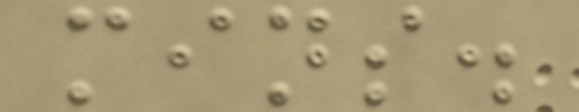mins.
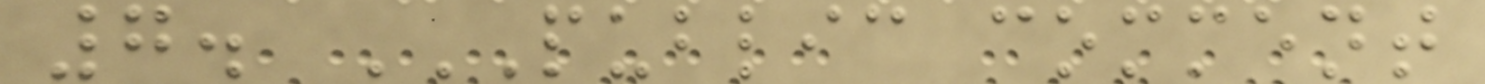7. PUBLIC COMMENT
